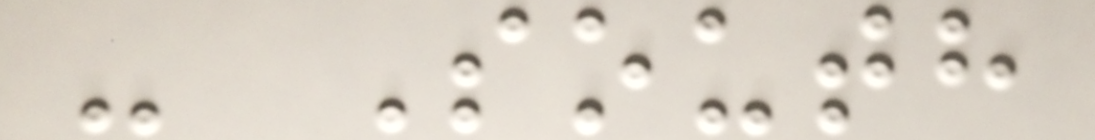- South
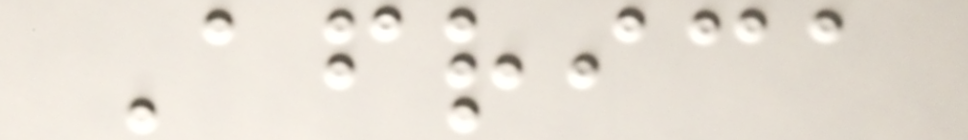Africa
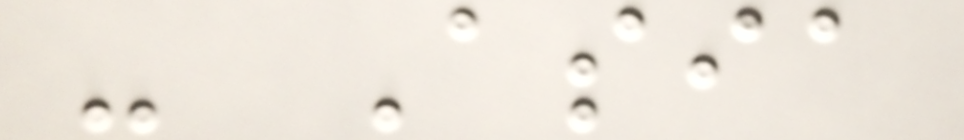- Asia
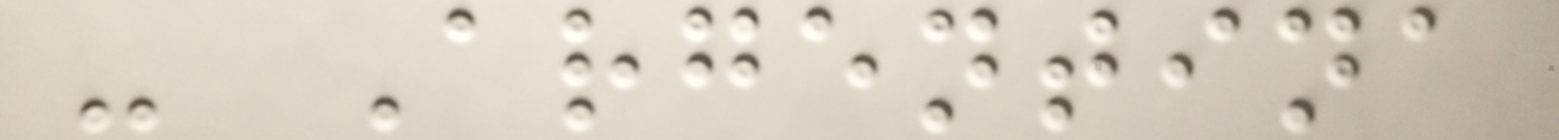- Argentina
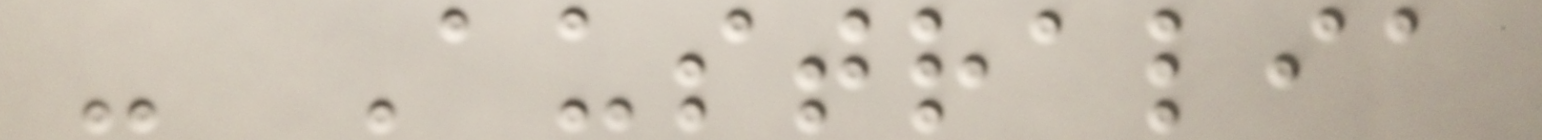- Australia
